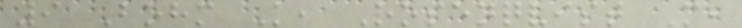9 Bohm K, Rosenqvist M,
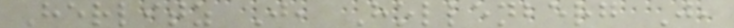Herlitz J, Hollenberg J,
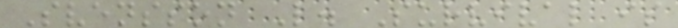Svensson L. Survival is
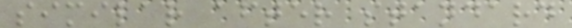similar after standard
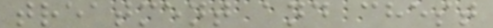treatment and chest
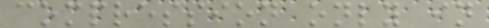compression only in
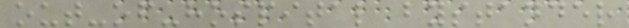out-of-hospital bystander
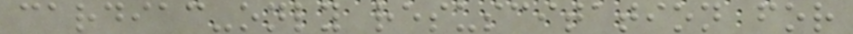cardiac-only resuscitation for
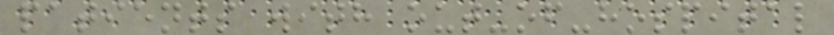patients with out-of-hospital
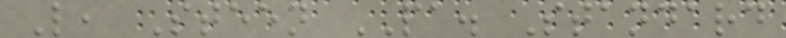L, Steen PA. Standard
